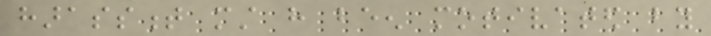harassment must have been motivated by
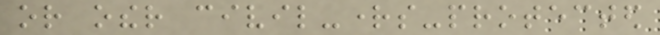or other civil-rights-protected
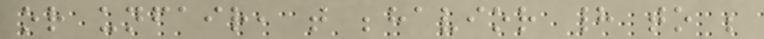or unfair, that behavior had to be
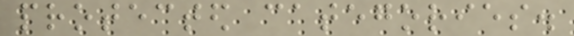protected categories.
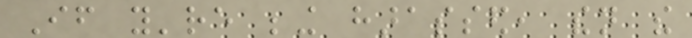If you're being harassed, then the
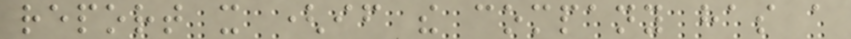report it (if the company has a
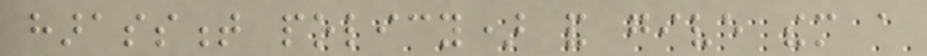harassment policy) and give them a
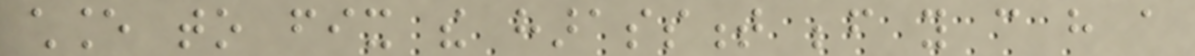chance to fix the harassment before you can have a
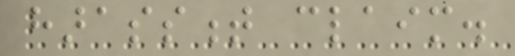harassment claim.
